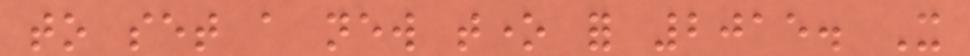to set a new tone for 2015. It
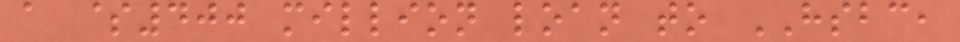a $400 million loan to HSBC,
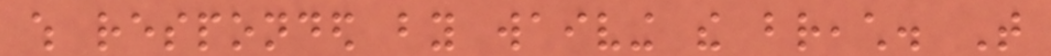which responded by waiving the breach. That
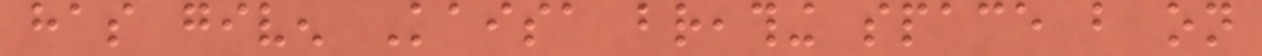has given Kaisa breathing space but on
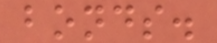bonds.
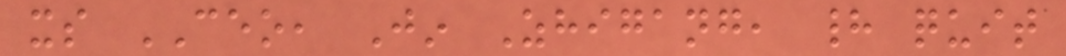its CEO, Jin Zhigang, had quit
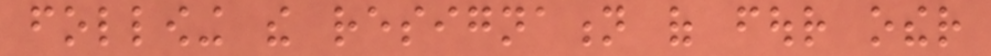following the resignation of four other
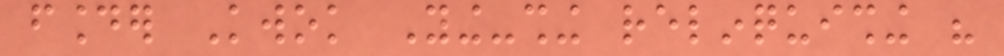founder Kwok Ying-shing relinquishing his
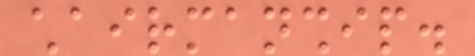chairmanship.
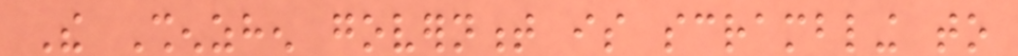The Shenzhen government is scrambling to
